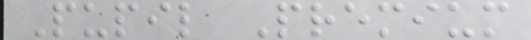Pupil Premium
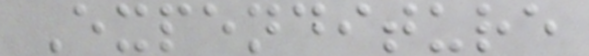Expenditure
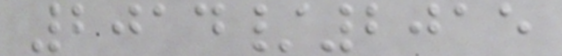2014/2015
